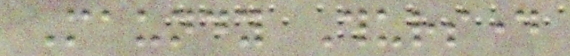Maundy Thursday
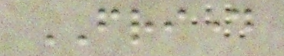FRIDAY
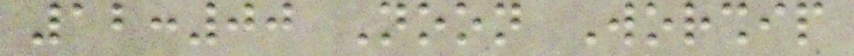12:00 Noon Worship
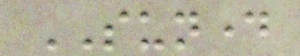SUNDAY
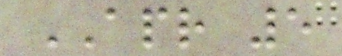APR 5
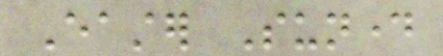Easter Sunday
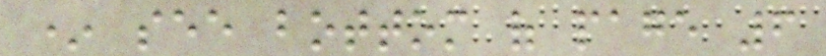* see bottom of page 6
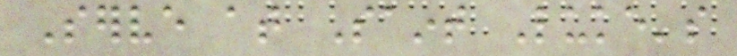Serve at Saint Luke's
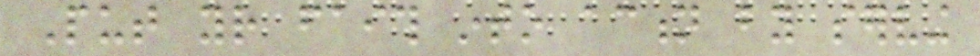Put your faith into action by serving
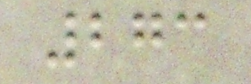273
